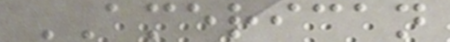AMERICAN
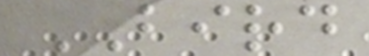BIRD
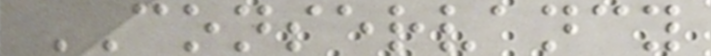CONSERVANCY
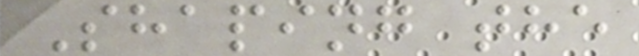Shaping the
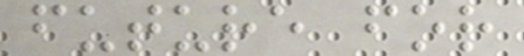future for
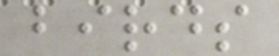birds
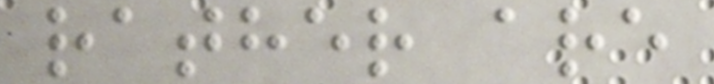rather are
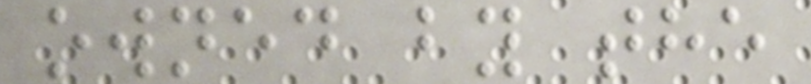owned by the
